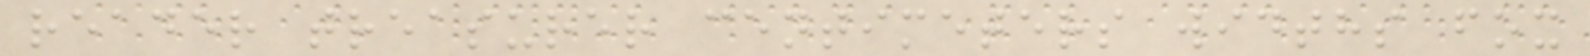reader treasurer centimeters widths fox
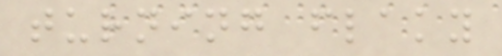turning flaky
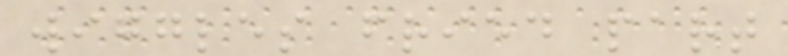wiggles fried part
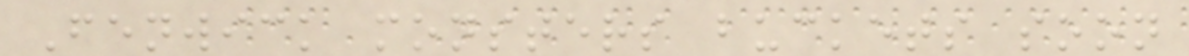Fenwick monsters buckets soon
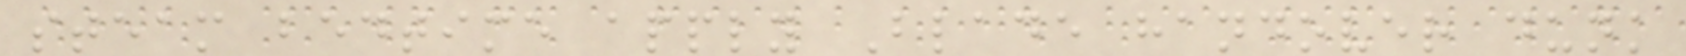steam bedtime apply Blade handover dunk
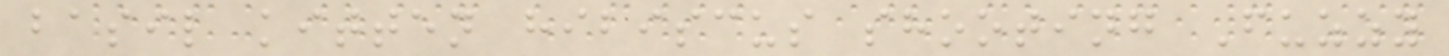basil kitten hibiscus shooting Fuzzy
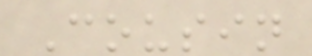Cousin
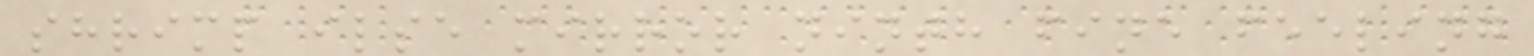shrimp ilse mirror ninth fine feeling
